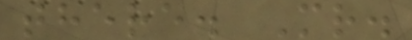there. Mr.
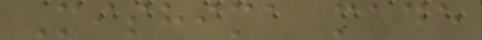Mishima made
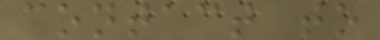contact to
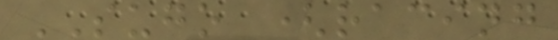SUGO (racing
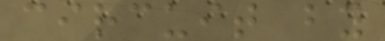circuit by
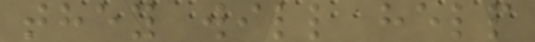they will help
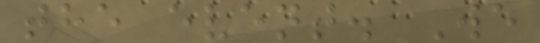the event. We
